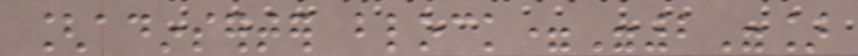[adinserter block="2"]
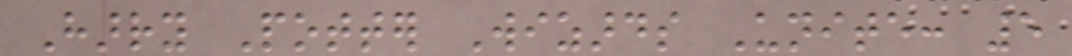Harry Potter Wizards Unite: 5
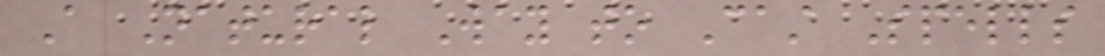A Natural Way to Cast Spells
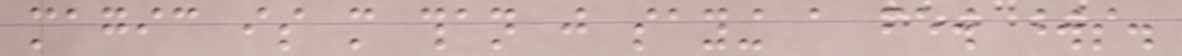magic is more than just saying a few words.
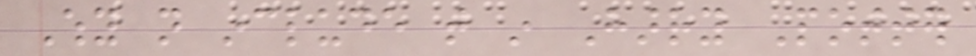Why not include that in Harry Potter
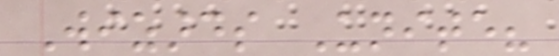Wizards Unite?
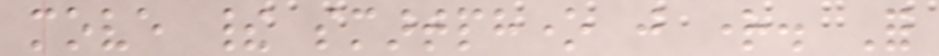move their smartphone just right. For
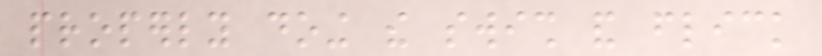properly doing the swish and flick
